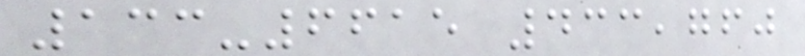133-6615 433,760
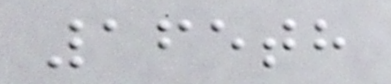165th
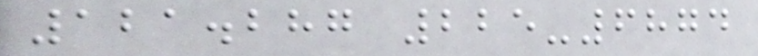121.287 225-6874
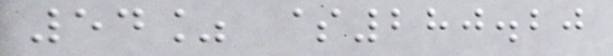54% $280.20
